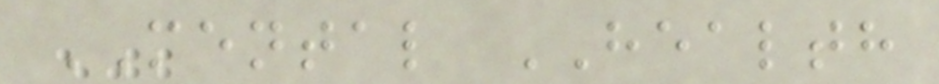MENTAL HEALTH
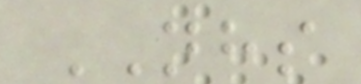NHS
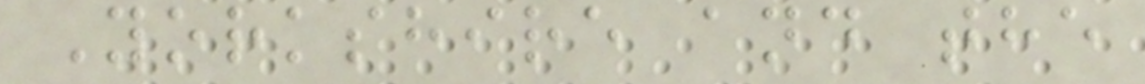Yorkshire and the
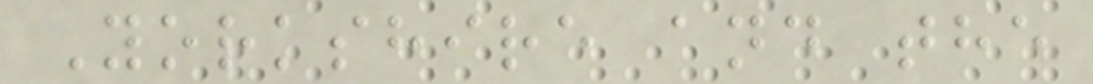Yorkshire and the
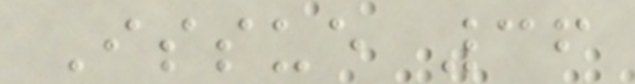Issue 36
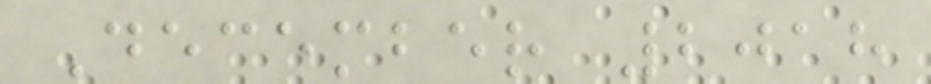December 2018
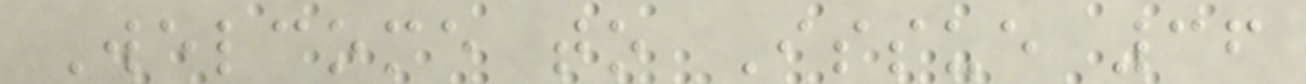Welcome to Issue 36
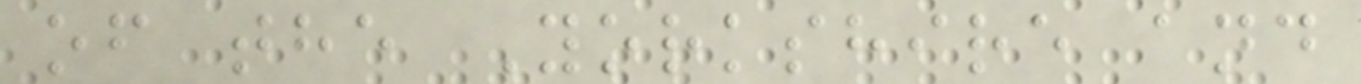of the Yorkshire and
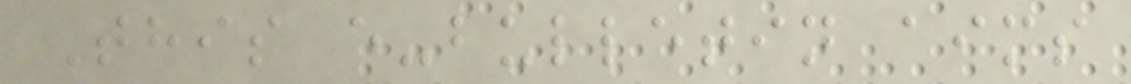This e-bulletin aims
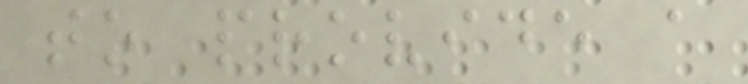to provide a
